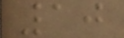10
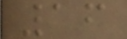16
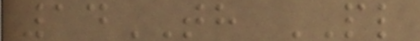14TH PL
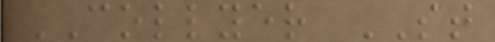COLLYER ST
